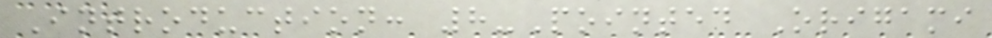Introduction: 8-Pointed Origami
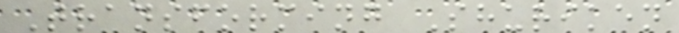Transforming Shuriken
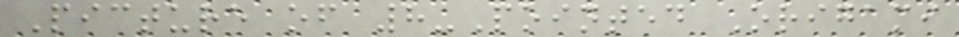Picture of 8-Pointed Origami
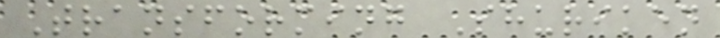Transforming Shuriken
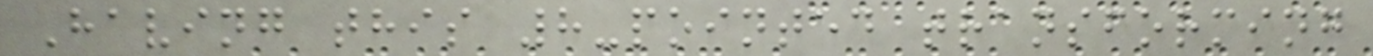Having this 8-pointed transforming
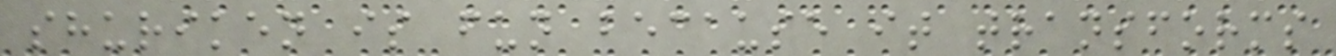shuriken is fun because it transforms
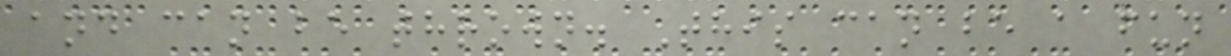and can be thrown. This can be a fun
